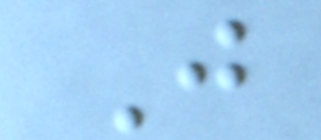J
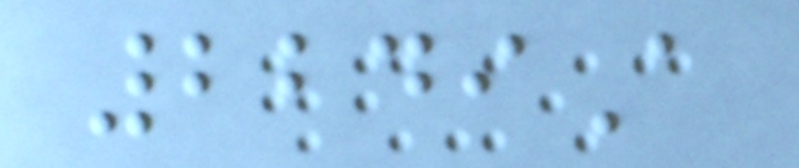2249A
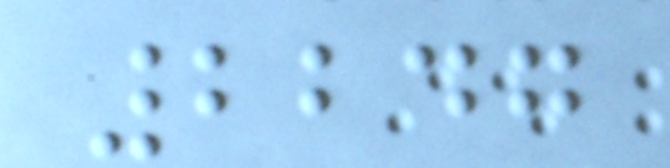2247
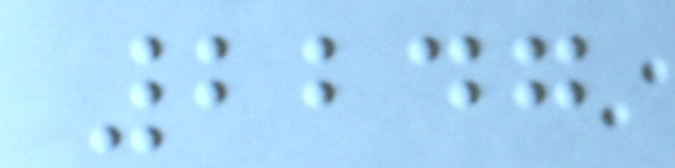2247
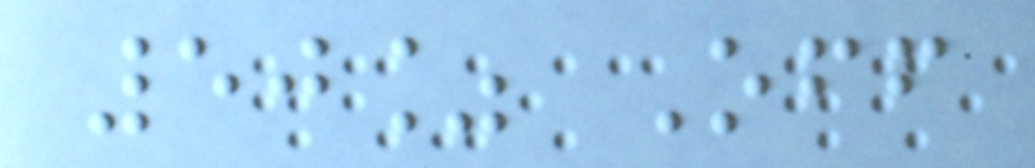50% Off
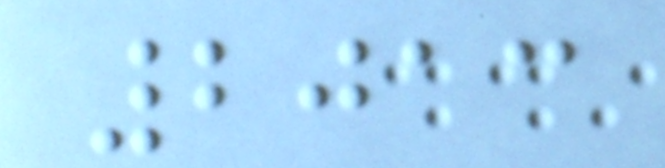2013
